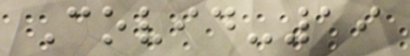Covid-19
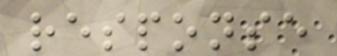response
